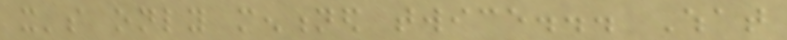it's only mentioned twice... What
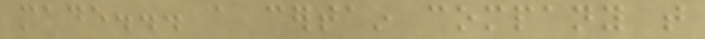made... a certain company that
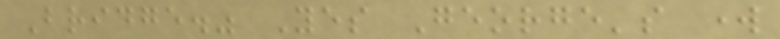Bridge." Yes George's work
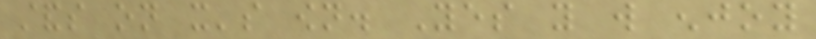stands on it's own. Yes you will enjoy
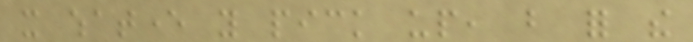it whatever you pick up, but for the
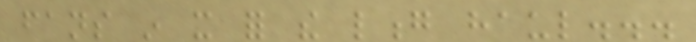fans in it for the long haul...
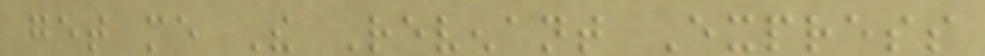get me The Revenant Express
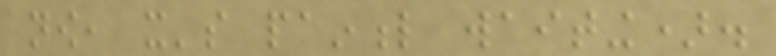now, it's painful waiting).
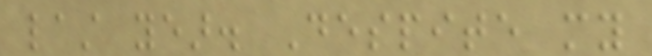last year. Despite my
